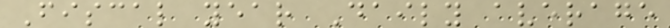Fiscal year Daily average
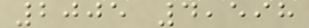2005 4,598
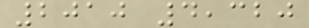2010 4,320
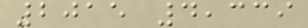2015 4,339
